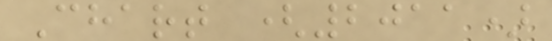Chart (2011)
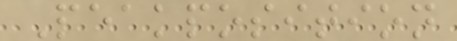Peakposition
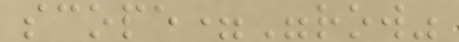scope="row"
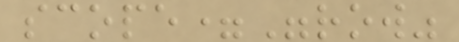scope="row"
